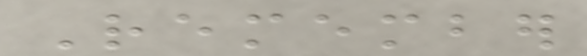Remember
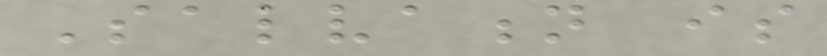Salvation is
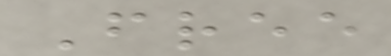Free
